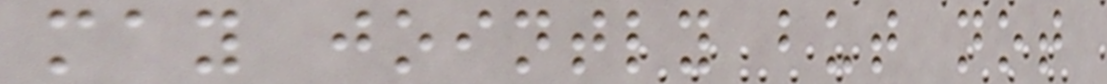may jointly but not
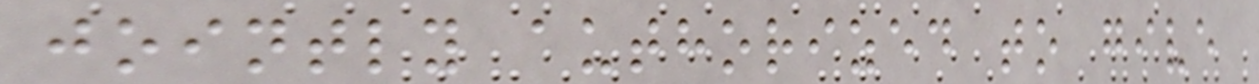jointly authorized to give
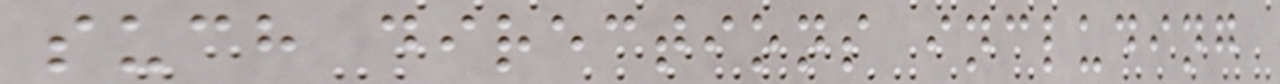such directions including
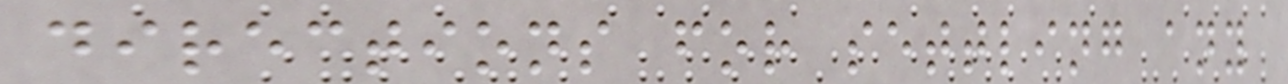directions for settling any
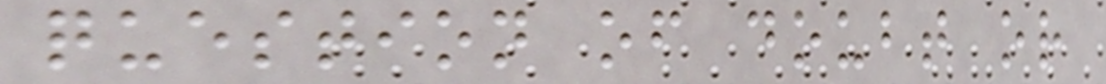question of doubt or
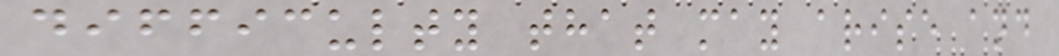difficulty that may arise and
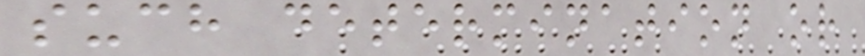such determination or
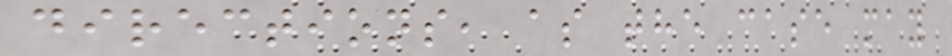directions, as the case may
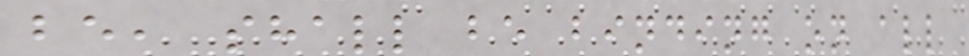be, shall be binding on all
